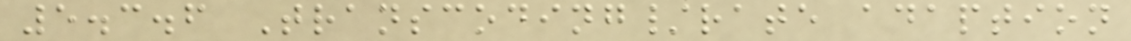5.3.6 Transcoding/rate adaption
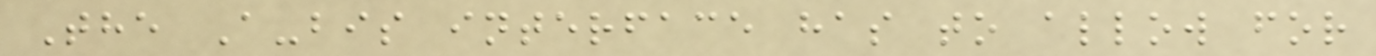The A-bis interface has to allow for
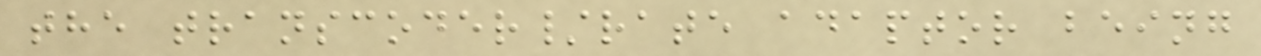the transcoder/rate adaptor being
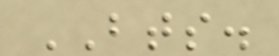BTS.
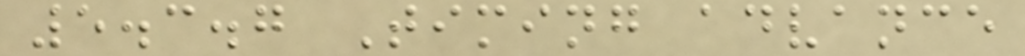5.3.7 Timing advance
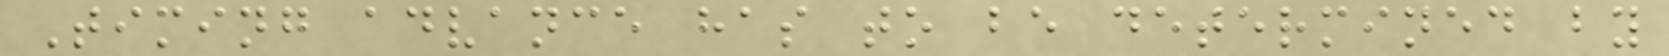Timing advance has to be determined by
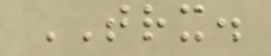TRX.
